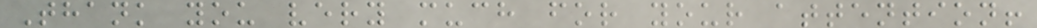Thank you very much for your attention!
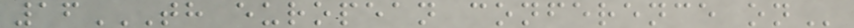16TH EUROPEAN CONFERENCE ON
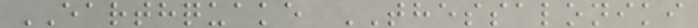EARTHQUAKE THESSALONIKI
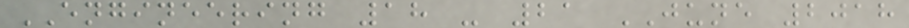ENGINEERING 18 - 21 JUNE 2018
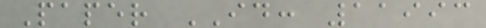Paper ID: 11993
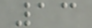13
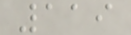119
